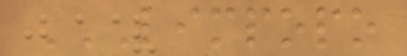LIMPOPO
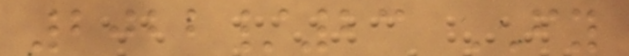2022/23 FY
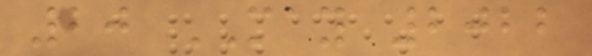20 MAY 2022
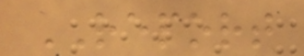REPORT
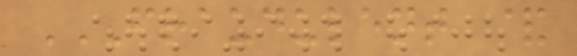FRAUDULENT &
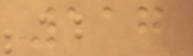117
